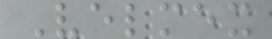Velmex
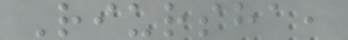Riursha,
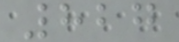827
